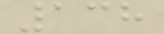138
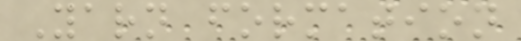Yarn formation
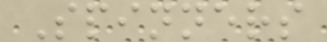Spinners
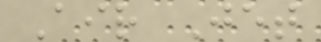Air Jet
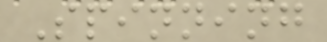Spinning
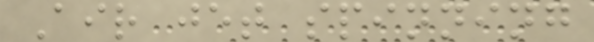Air jet spinning
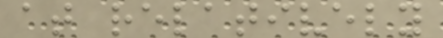at relatively
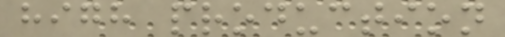high production
